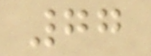77
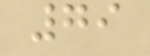79
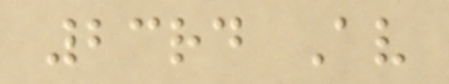23rd Av
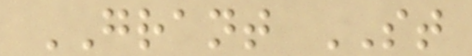GRANT ST
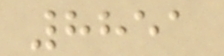8851
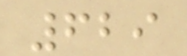629
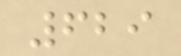629
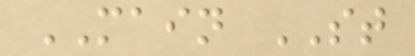MAIN ST
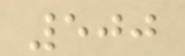500
